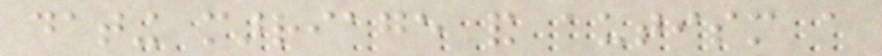dating marriage and autism a
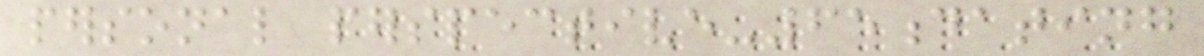personal perspective-65dating
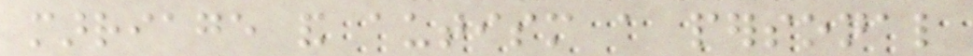marriage and autism a personal
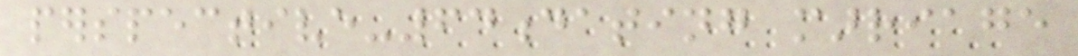perspective-64dating marriage
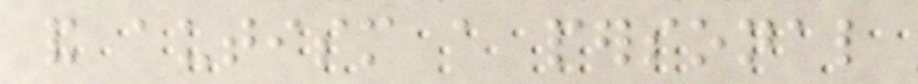and autism a personal
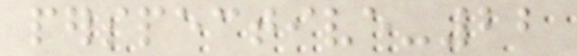perspective-22
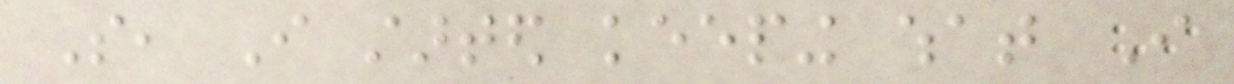So, I started keeping what I
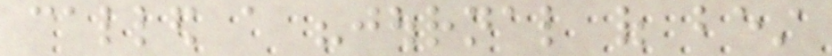called a "journal of best
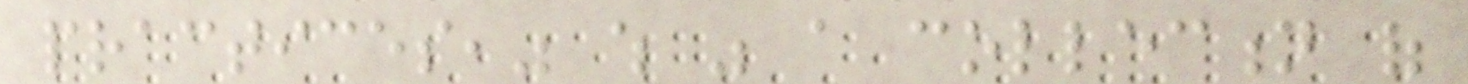practices," which was a collection of
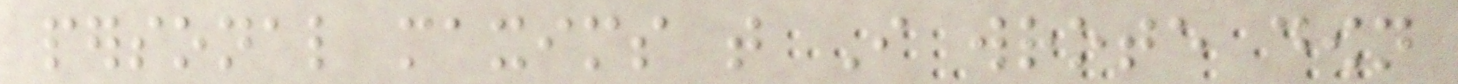personal maxims that I wrote down
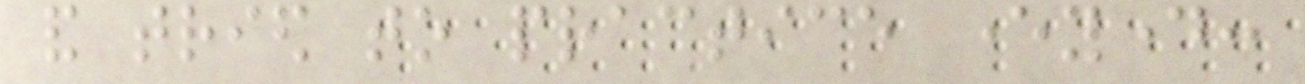and tried to practice everyday:
